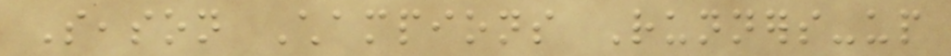Season Champions Runners-up
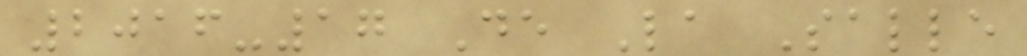2016-17 De La Salle
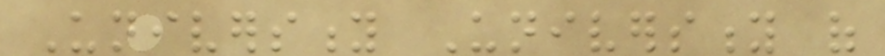University University of
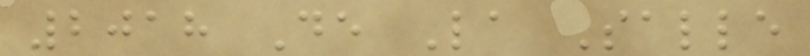2018 De La Salle
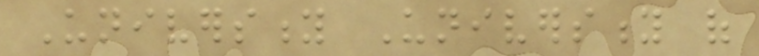University University of
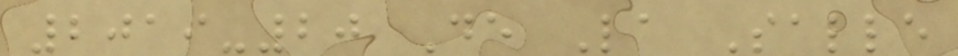2019-20 De La Salle
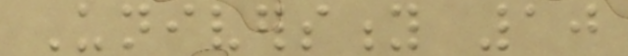University 10
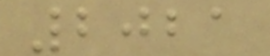2021
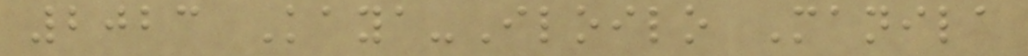2023 Kaya-Iloilo Manila
